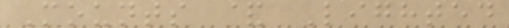Mounts & Lighted
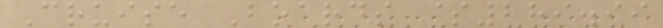Cruise Boards $289.99
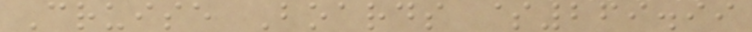Cruise Boards $269.99
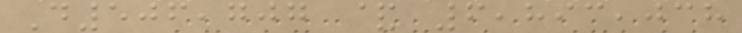D506,707 & 6,893,038
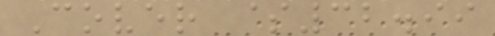Cover $32.99
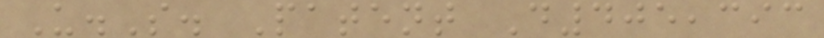U.S. Patent D405,393
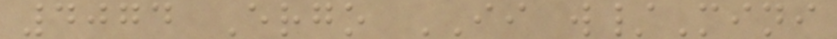4074 Ergo II w/Mini
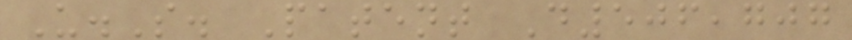U.S. Patent D506,707
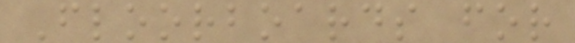Floorboards for
